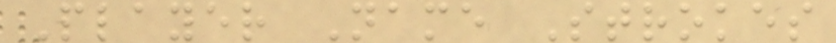Player Name Strokes
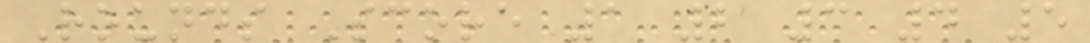Rounds Score 1 2 3 4 5
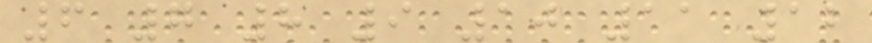6 7 8 9 10 11 12
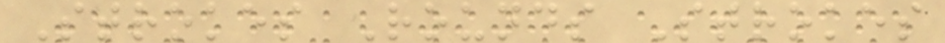Strokes Rounds Strokes
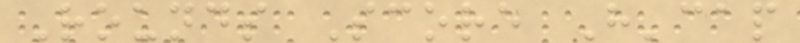Rounds Score H'cap
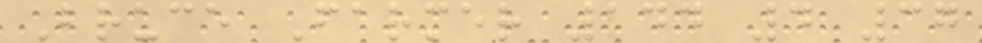Bruce Farmer 144 4 37
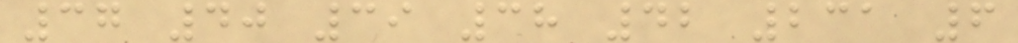37 40 39 38 42 231 6
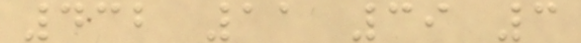432 11 39 3
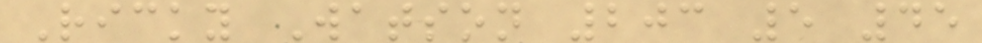Ricky Watson 203 5 45
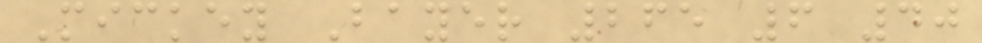Mickey Bayer 265 6 40
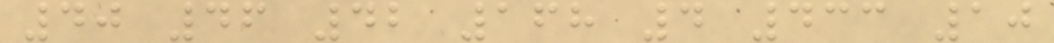40 46 42 168 4 433 10
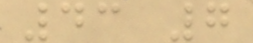43 7
